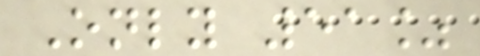Only 51%
